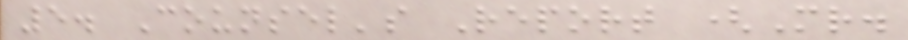5. Counsel's Report (Mr.
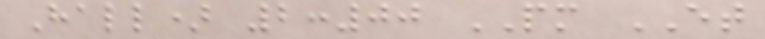Hall) 2:00 PM ET
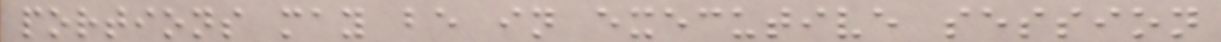portions may be in executive session
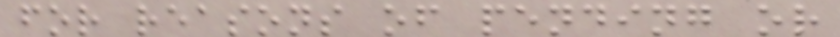for reasons of pending or
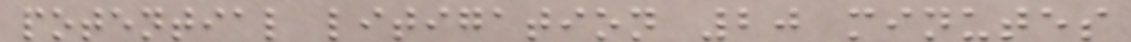potential litigation 20 minutes
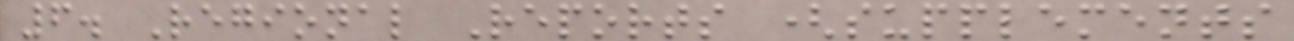6. Regional Reports (supplements
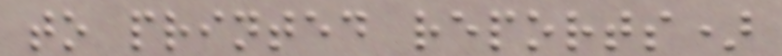to printed reports)
